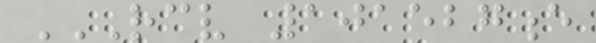RCV 101527E
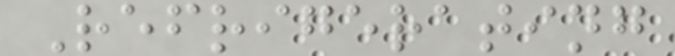Refrigerating
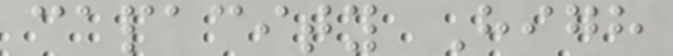capacity High
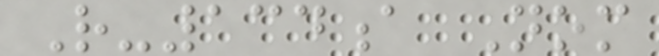R-134a Nom
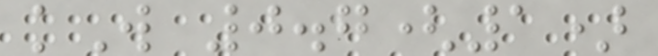kW 0.7(1)
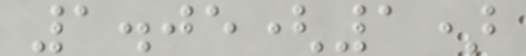1.05(1)
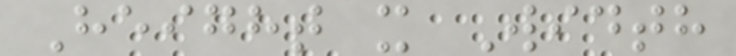Height x Width
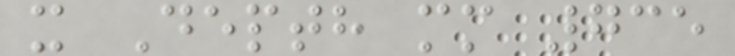x Depth mm 735
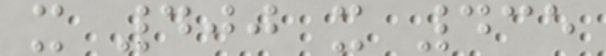x 400 x 435
